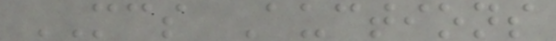MCS Auctions
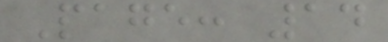Page: 14
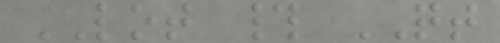LOT # QT
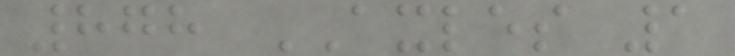878 AXLES 1
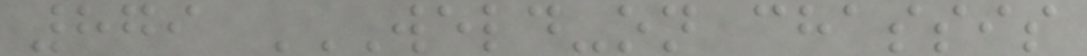879 WELD-ON CHASSIS
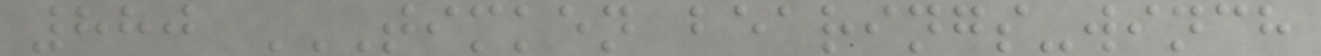880 TIMKEN BEARINGS-WINCH
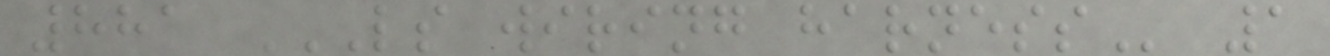881 LS WIRING HARNESS 1
